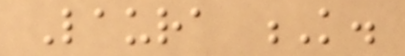Laura K.
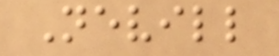Nevill
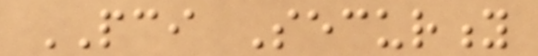PCI Security
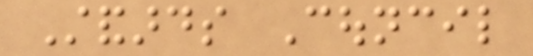Standards Council
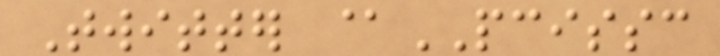Twitter @PCISSC
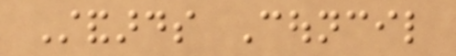Standards Council
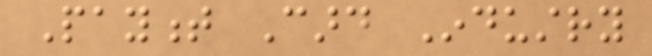Payment Card Industry
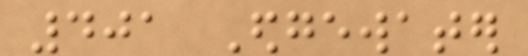401 Edgewater
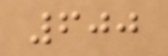600
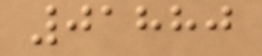01880
